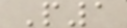P1
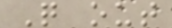Q out
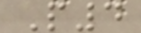P4
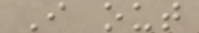I out
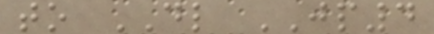to DL JP4
